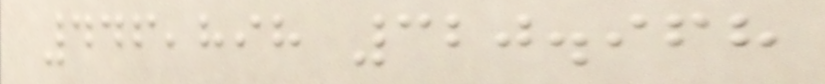446,898 320.968
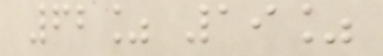62% 19%
